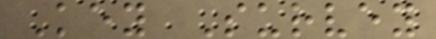Key Survey
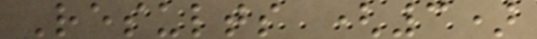Results (3)
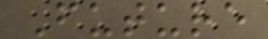Future
